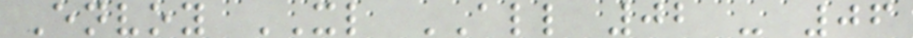Envoy XL ALL 02 - 06
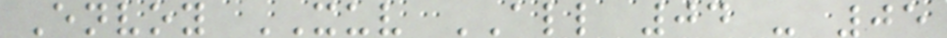Envoy XUV ALL 04 - 05
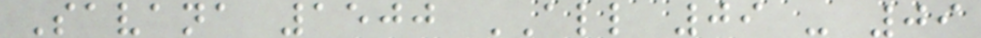Savana 1500 ALL 09 - 09
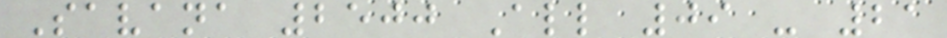Savana 2500 All 09 - 21
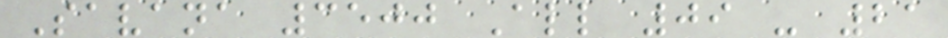Savana 3500 All 09 - 21
